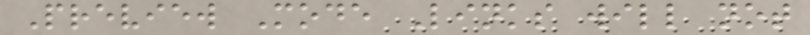Preview Mode Links will not
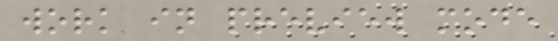work in preview mode
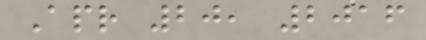Apr 20, 2016
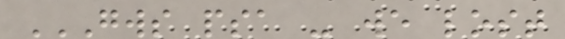GWS PSA - WE LOST
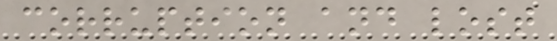corruption and lost
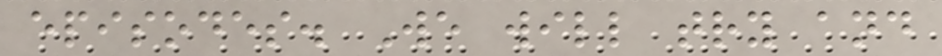episodes. We will try and
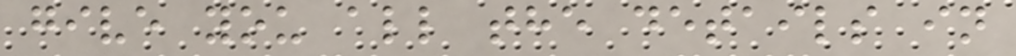give you all the details in
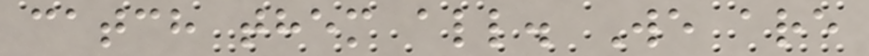catch them all. We are
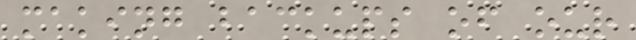making backups of our
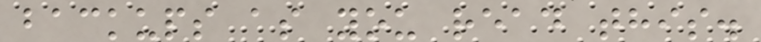backups as you read this.
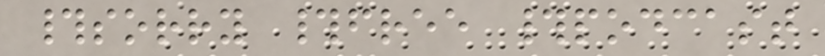#sorry #free #podcast
